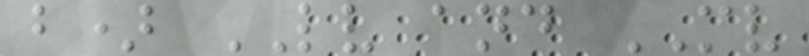b) LV and MV
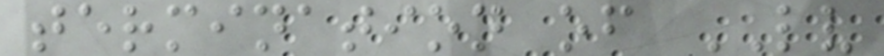termination of LV
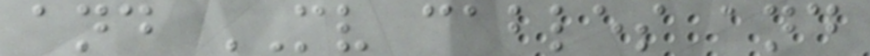and MV cables and
